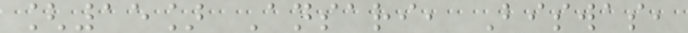[15] Ansari, Biswas,
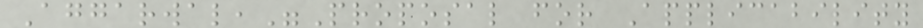Aggarwal,"Proposal for Applicability
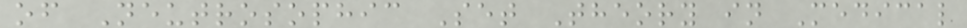of Neutrosophic Set Theory in Medical
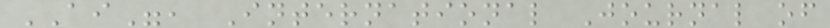AI", International Journal of
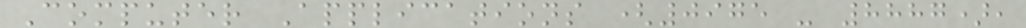Computer Applications (0975 - 8887),
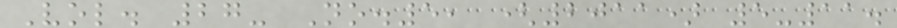Vol. 27- No.5, (2011) 5-11.
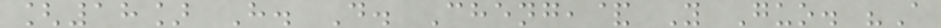[18] H. D. Cheng,& Y Guo. "A
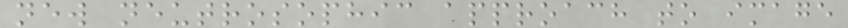new neutrosophic approach to image
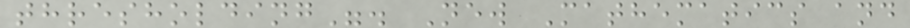thresholding". New Mathematics and
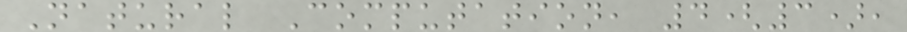Natural Computation, 4(3),
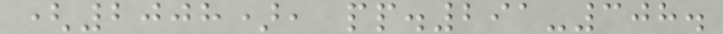(2008), pp.291-308.
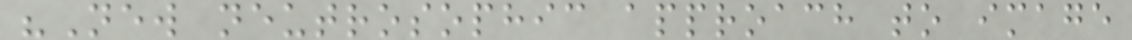"New neutrosophic approach to image
